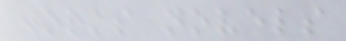works novels
